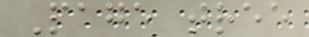Page tree
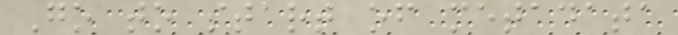Go to start of metadata
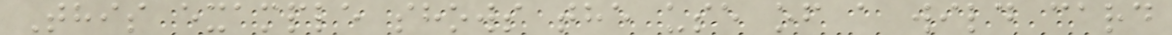This example shows the use of a wild card
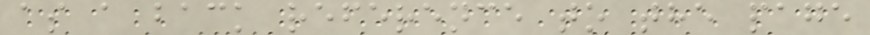as a back reference to the page
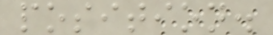position.
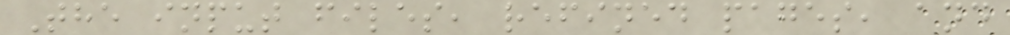The input files, refined pages, and
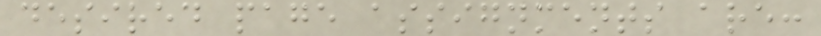desired page assignments are:
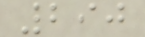290
